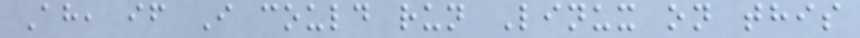Ah, if I could run Linux on this
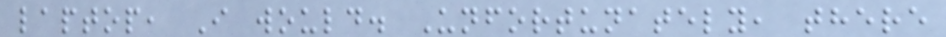laptop, I would. Unfortunately, there
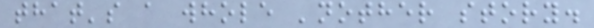that's a whole 'nother story.
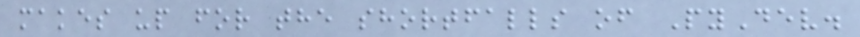makes up for the shortfalls of PyDev.
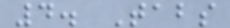4. Tabs
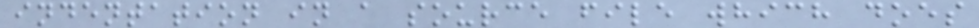indentation in a source file which does
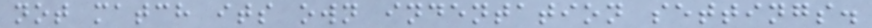not match its own indentation settings.
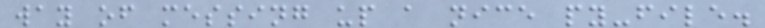way of messing up a nice py-file.
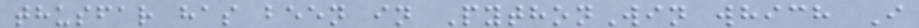thusfar has been in PythonWin which I
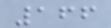166
